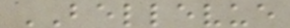BELLEVUE
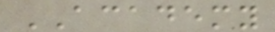ACADEMY
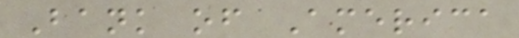Bank of America
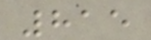815
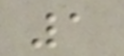1
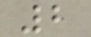2
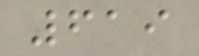619
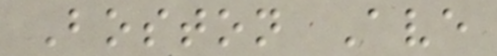Boston Ave
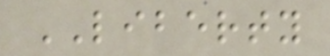LIBERTY
